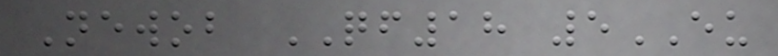Newob QF18 5EU
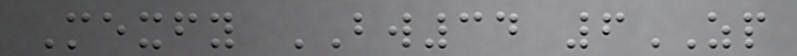Mexfy BW34 6ZP
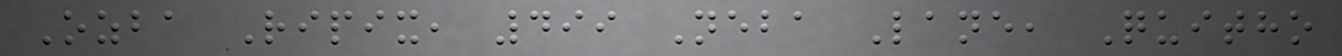Ozba Ripix, 499 Neba Lane, Quitho
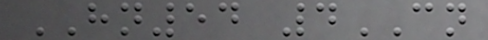HN54 4CN
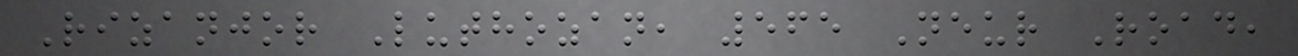Rizanjor Luthozan, 565 Neur Road,
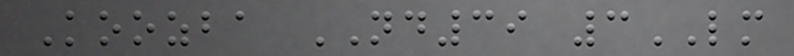Koozba ND39 3LM
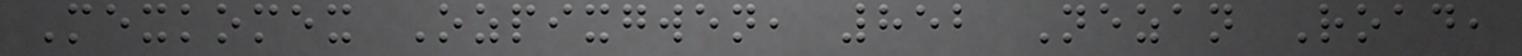Mexkomex Ozpixgwen, 852 Nezan Road,
